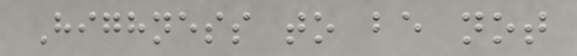Highness to be not
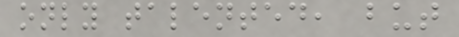only talented, but
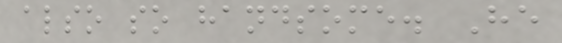also so handsome. He
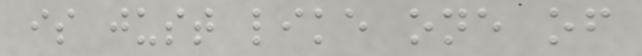is just like one of
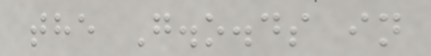the G.o.ds in
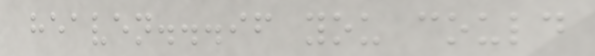heaven...if you could
